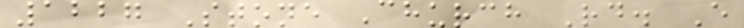1227 Stone Church Rd. E
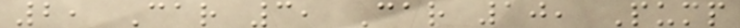2, Car 3, Car 10, Pump
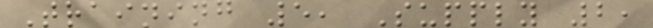Training 5, Supply 2,
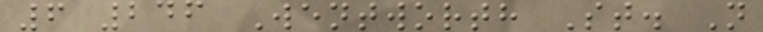6 246 Wentworth St. N
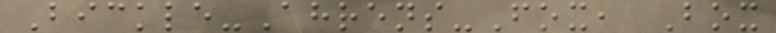Bickle-Ahrens-Fox, Box
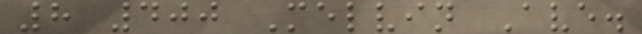8 400 Melvin Ave.
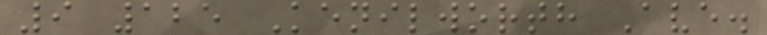9 125 Kenilworth Ave.
